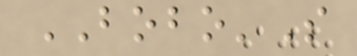BOBO'S
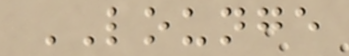LOUNGE
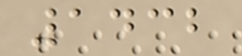1432
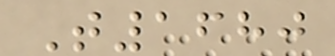T1680
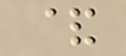&
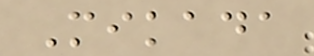Mikada
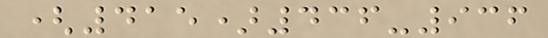(415)436-936
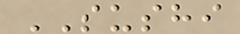SUSHI
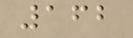162
